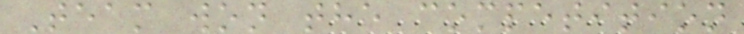Team won the competition
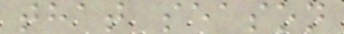that season
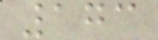173
